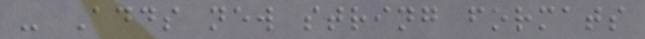- Adds new string formats
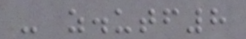- z.utf8
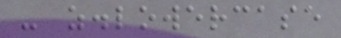- z.lowercase
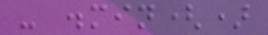- .min()
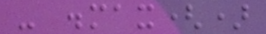- .max()
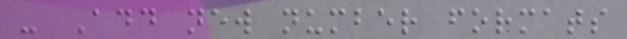- Add new number formats
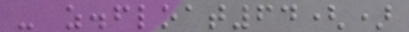- z.float64()
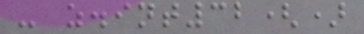- z.int32()
